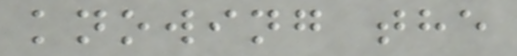knowing the
